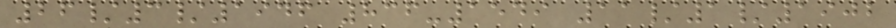26/3/1946 836-1549 11/1/1902
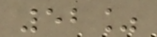52%
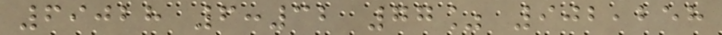69028 6:32 77% 902,258
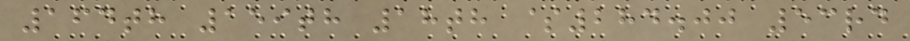164th 159th 18th $284.00 53rd
